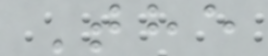The
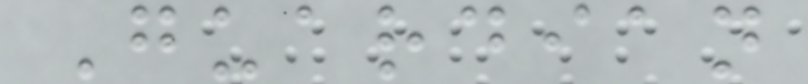Guardian
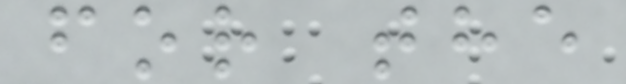for the
